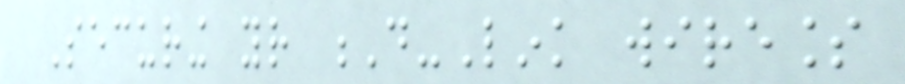Securing your D-Link wireless
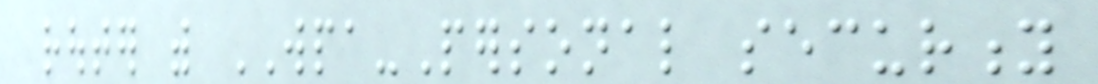router with WPA-Personal security
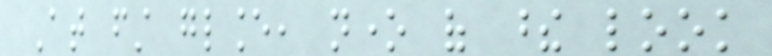At first glance, none of these look
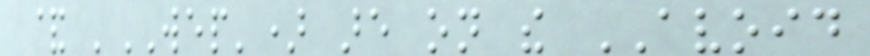& 'WEP') are on the AVOID
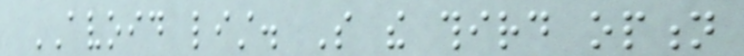AVOID list. So the third option
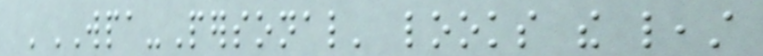'WPA-Personal' looks the least
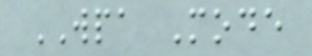WPA Mode
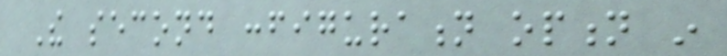The second configuration option in
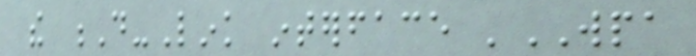the D-Link interface 'WPA
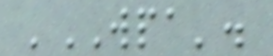'WPA'.
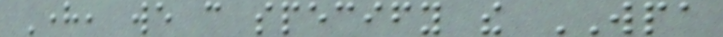Here, we can specify the WPA
